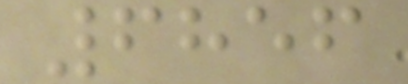6856
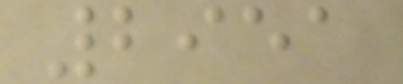2951
